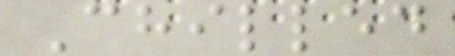Chilled
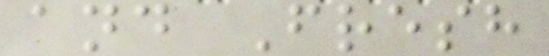and Fresh
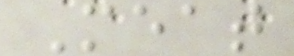Meat
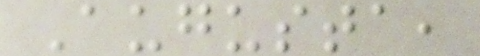Augusta,
